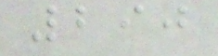290
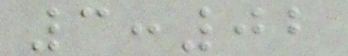3:02
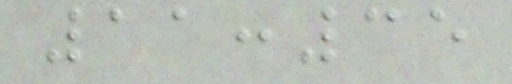11:35
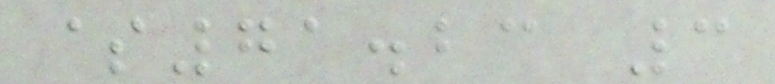$71.23 3
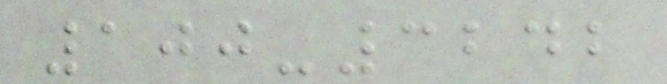100-3242
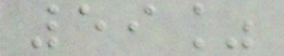59%
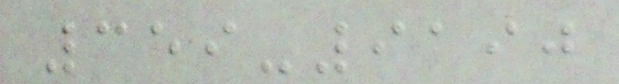359-9190
